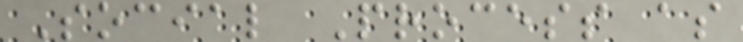Social Process as
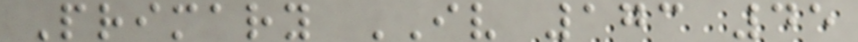Primary IV 173 45
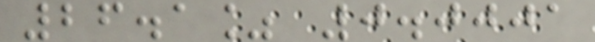26.1% 0.0001
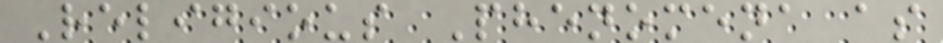Religious Phenomena as
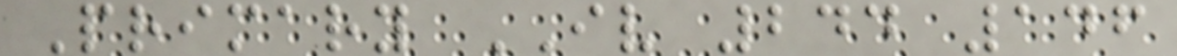Primary IV 244 146
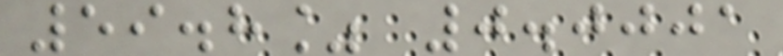59.8% 0.0001
